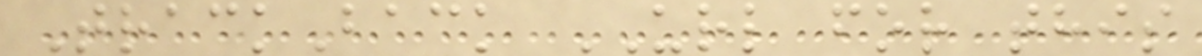TrackBack URL for this
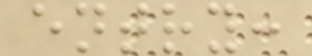entry:
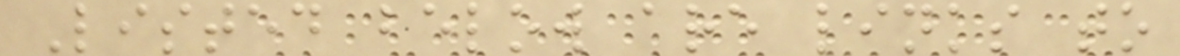Listed below are links to
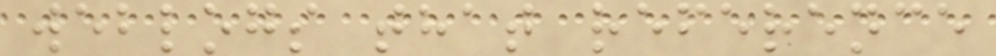weblogs that reference
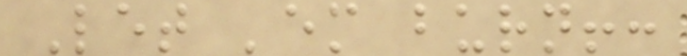Let 'em burn!:
